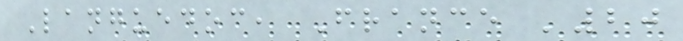Languedoc, France '20
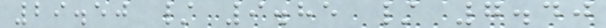29.50 / 9.85 / 7.40
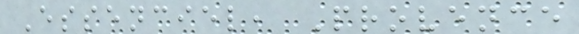Essenciel, Provence
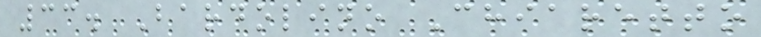33. Bardolino Chiaretto
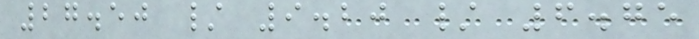27.50 / 9.20 / 6.75
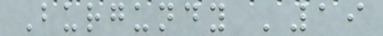Burgundy '19
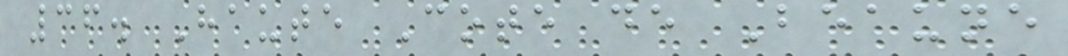36. Haute Cote de Beaune
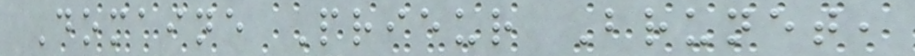Domaine Prieur Brunet,
